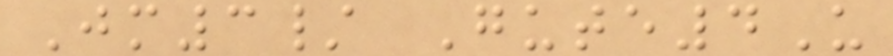Jm3/ Gute4U
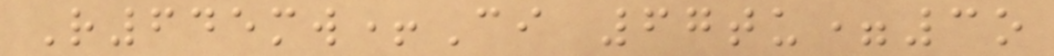R645mw+Ci 67tu=3o
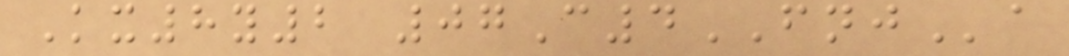Kx8y2 07C4FNJa
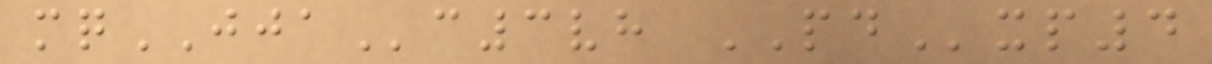mqJJAc3vh PDxp4
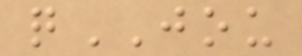qJOU
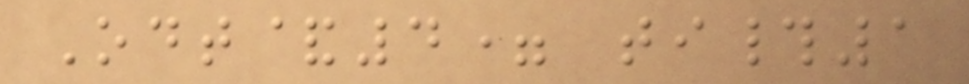Odt&4= ti#1
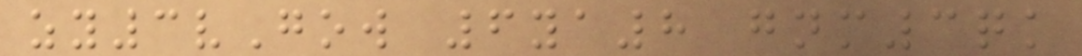zy3vGow 6ya8 gnm3qk
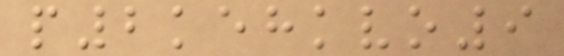p2kehkvo9
